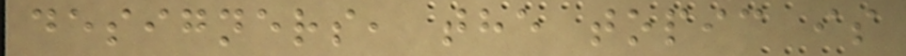designers, the topic is
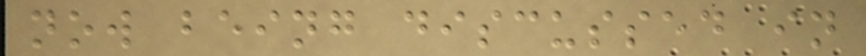now being discussed in
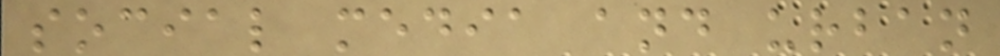social media and urban
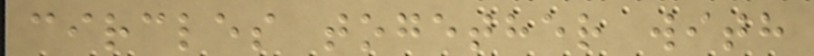circles together with
